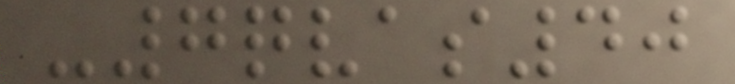-7qvas40
